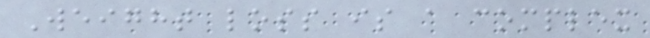Weight loss is a complex
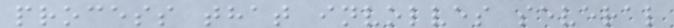process that involves several
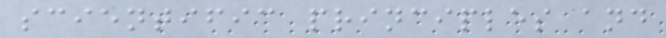scientific principles and
